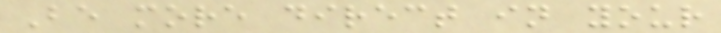Be more direct in your
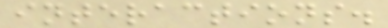interactions.
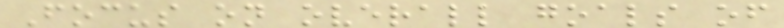Focus on overall goals of
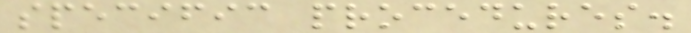specific procedures.
